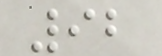92
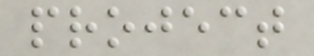project
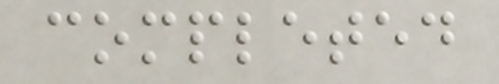completed
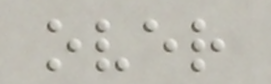over
